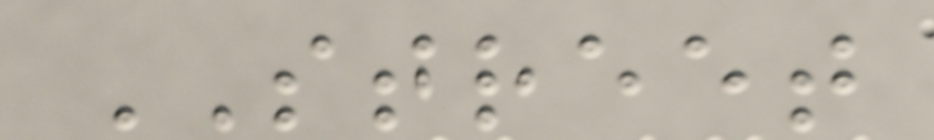STREET
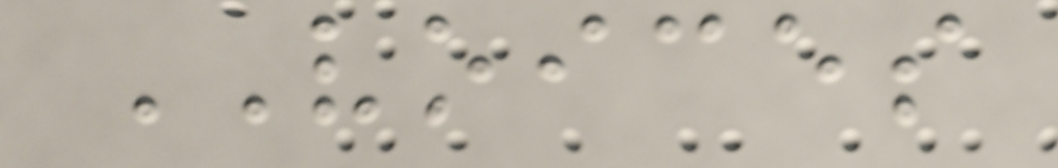VOICES
